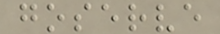goserve
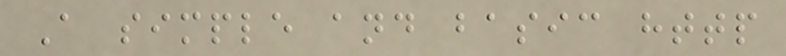A simple and basic http
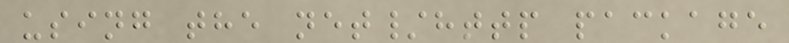using the net/http package
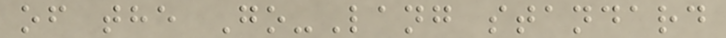of the Go-Lang standard
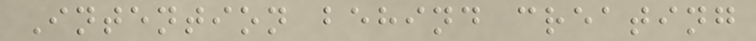Intention behind creating
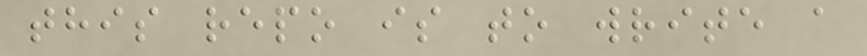this repo is to write a
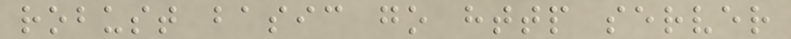robust basic go http server
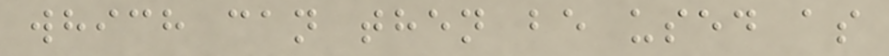which can then be used as
